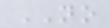NO
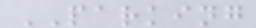PARKING
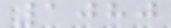1080
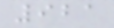921
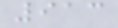913
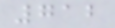712
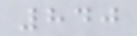840
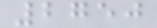2750
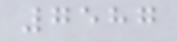7587
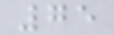75
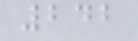242
